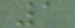1
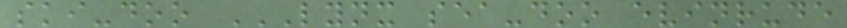ski-doo LYNX SEA-DOO EVINRUDE
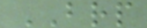BRP
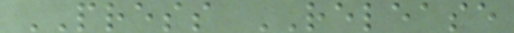PRESS RELEASE
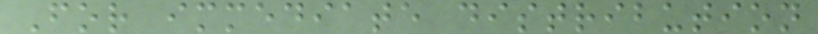For immediate distribution
